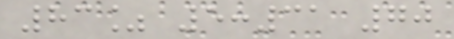83% 5:31 70
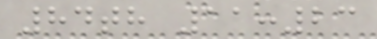84th 11:23
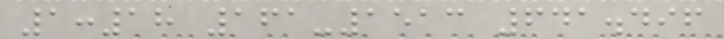1:18 161-1513 641.496
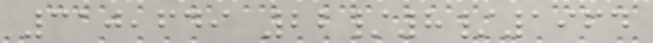310,649 22/8/1964
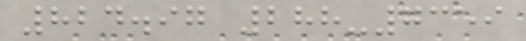824.97 288-7359
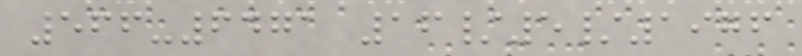566-6471 16/5/1976
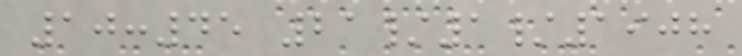10:45 21/1/1908
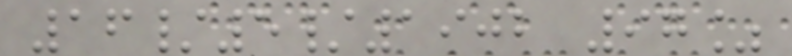16/5/1902 97%
